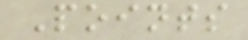Points
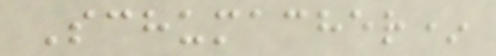Schumacher*
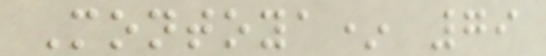Montoya* 79
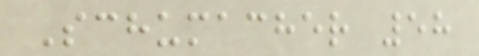Schumacher 58
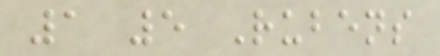1 5 Rubens
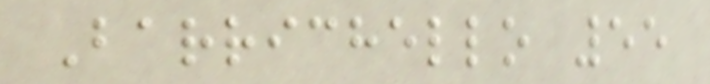Barrichello 55
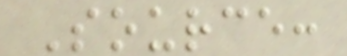Source:
